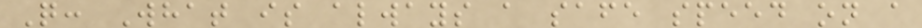Q: What is always a safe speed on a
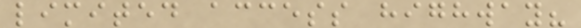limited access highway?
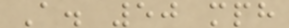A. 50 mph
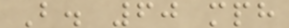B. 60 mph
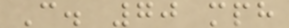C. 70 mph
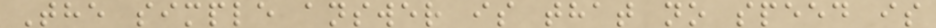The simple answer is that no speed is
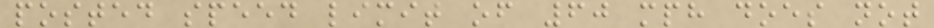posted speed limit of 60 mph does not
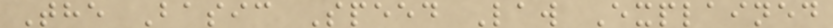The Basic Speed Law Explained
